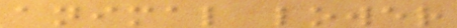animal lower
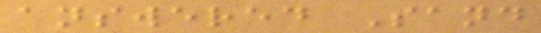answered Sand
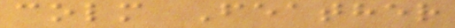colm Feather
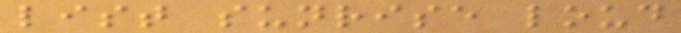list sunrise loud
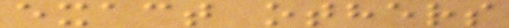exact others
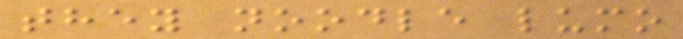they noodle lumo
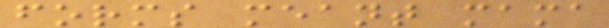forms meant mama
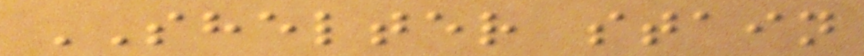SHELTER stain
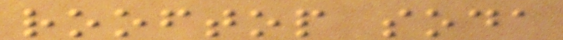rooftop soda
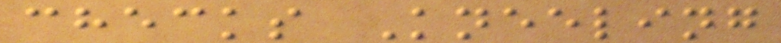checks Kneeling
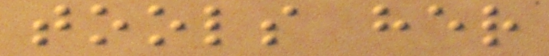tools her
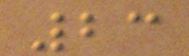23
